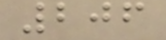206
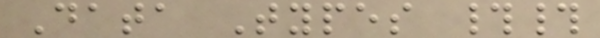Data Types ##
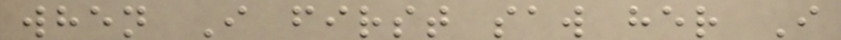when I first saw her I
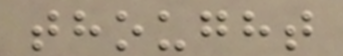thought
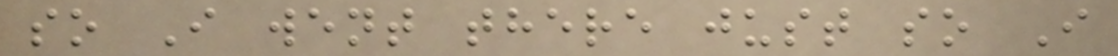so I went there just so I
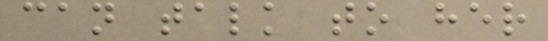can talk to her
